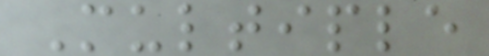Multiple
